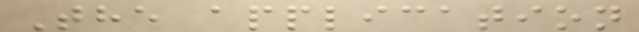The application
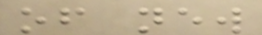of new
